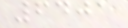6401
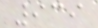939
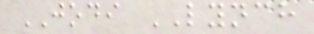JODI LYNCH
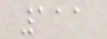111
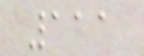111
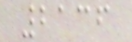2136
